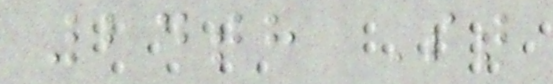24th St
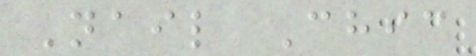Nail Chic
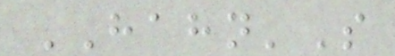HAHN'S
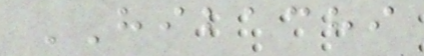HIBACHI
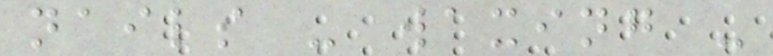nails - waxing -
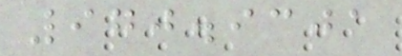970.9301
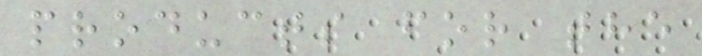products for the
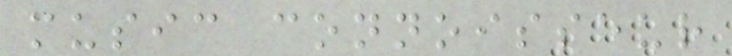music connoisseur
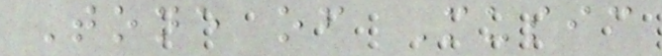Tone of Music
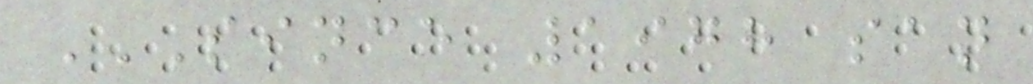SINCE 1978 SAN
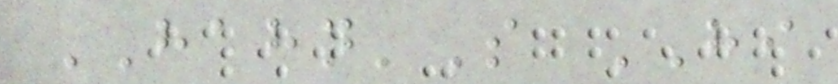HAHN'S HI
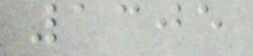1305
